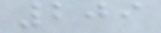209
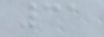31
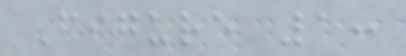Figure 1:
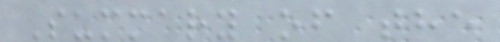Summary of the
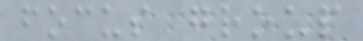focus group
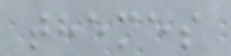themes
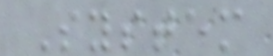System
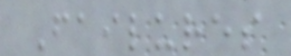Failures
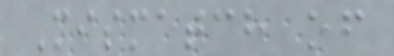Mismatch of
